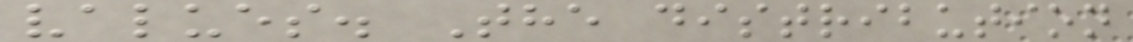values. The distribution
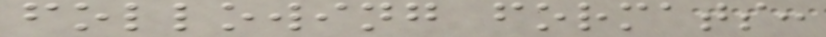following formats:
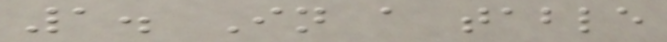1. In a table
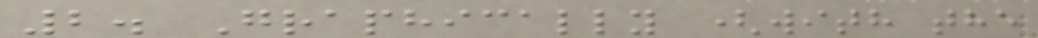2. Graphically (with the
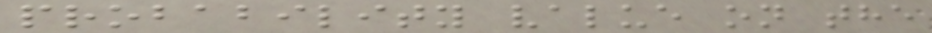probability value on the
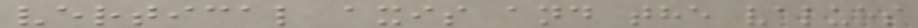vertical axis and the values
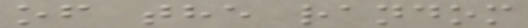of the random
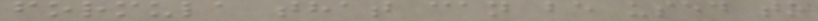formula that can be used to
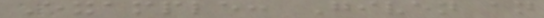Example: Given an
